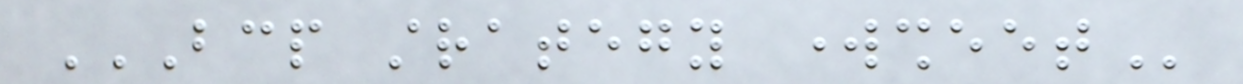BCP STRATEGY WORKSHEET
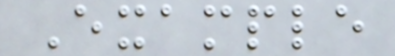Example
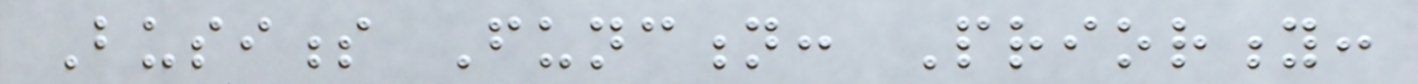Business Function: Priority:
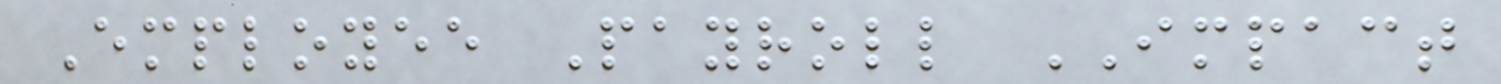Employee Payroll IMPACT
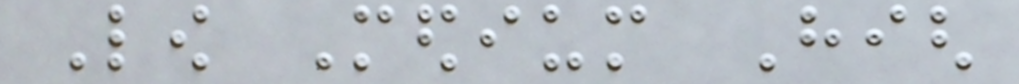Low Medium High
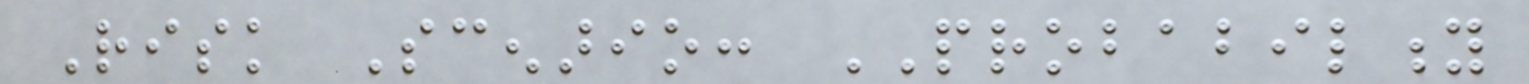Risk Scenario: PROBABILITY
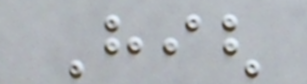High
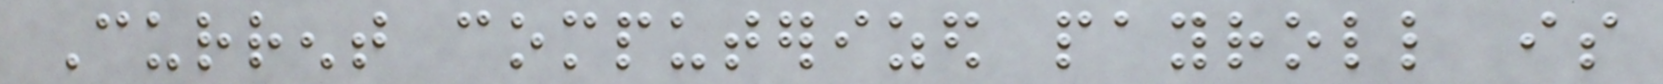Current computerized payroll is
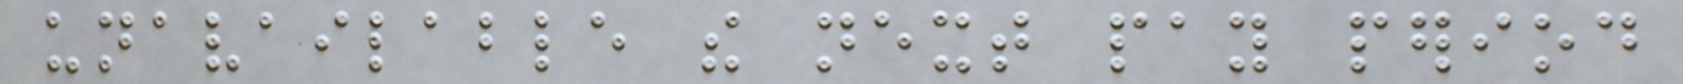unavailable the next pay period
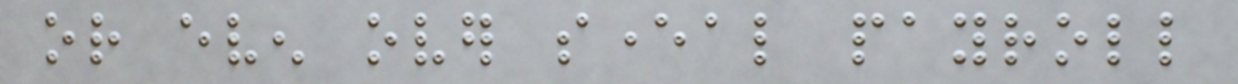or even over several payroll
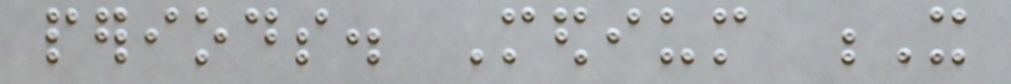periods. Medium X
